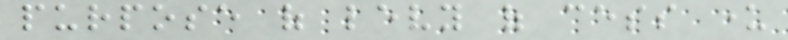purpose of levy of cess under
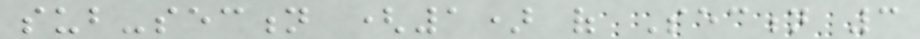sub-section (1) of Section 3
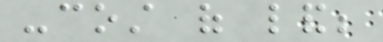-cost of land;
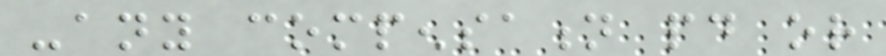-any compensation paid or
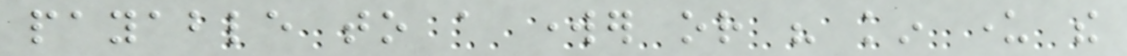payable to a worker or his kin under the
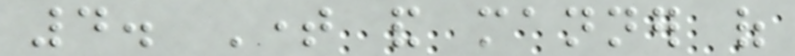4. Time and manner of
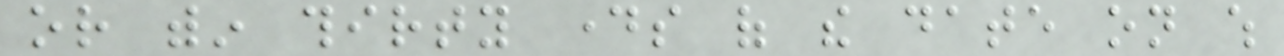or within thirty days of the date on which
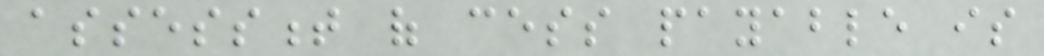assessment of cess payable is
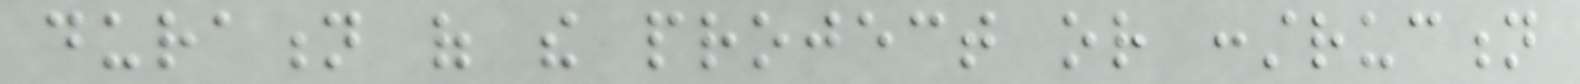duration of the project or construction
